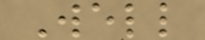Well
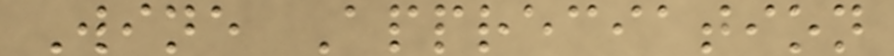Wine Appreciation
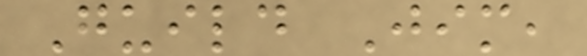Guild Jim,
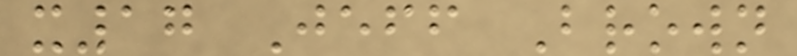x17 Jeff Brown
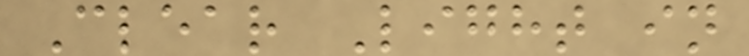Clear Light in
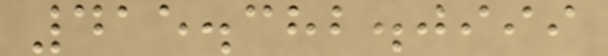415.382.0999
